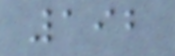192
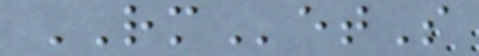RMetS
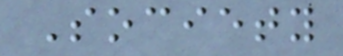Society
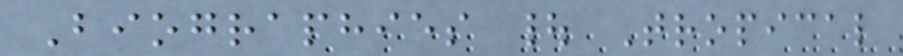Biographies | Tropical
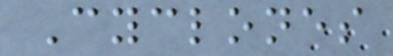Cyclones
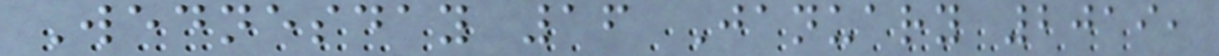Wednesday 16 January 2019,
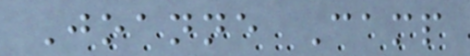Joanne Camp
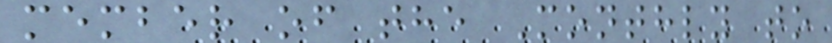member of the Monthly to
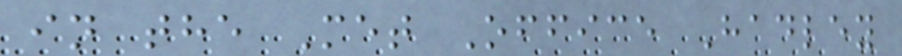in the Met Office Hadley
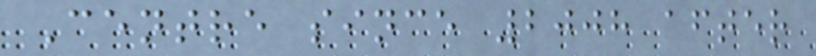Centre since 2008 after
